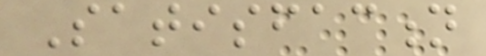Satisfaction
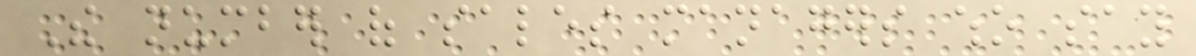The number of sales managers who say
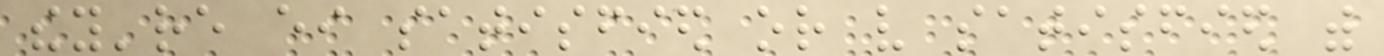they're either satisfied or very satisfied with
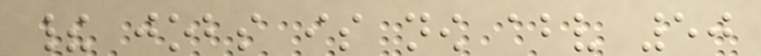their jobs is now above 50
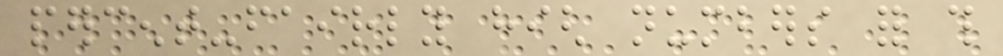percent-fairly high numbers for this
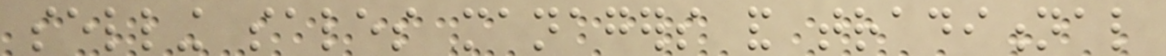selling sales managers and traditional
